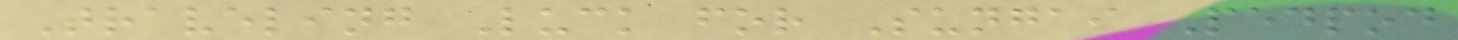Traveling Luck for Sungai Pedpod
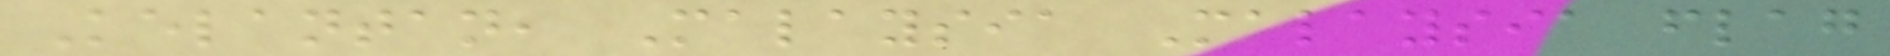Kelantan, Malaysia Malaysia flag
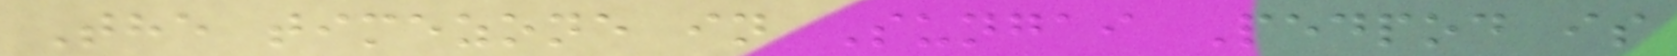The timezone in Sungai Pedpod is
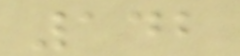142
